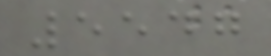5547
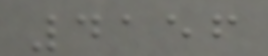4156
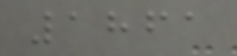1861
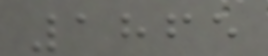1865
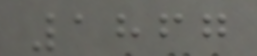1867
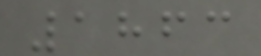1863
